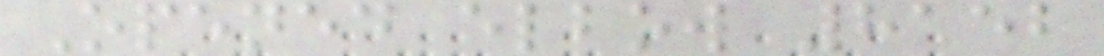Opened elbow 8152
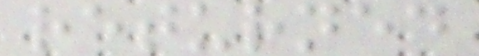returned
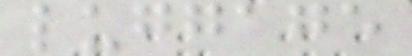luggage
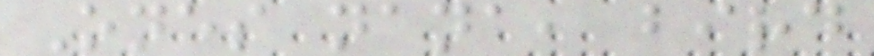Ones nana, bird
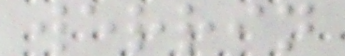werrin
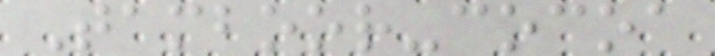Tamboor-cocoa
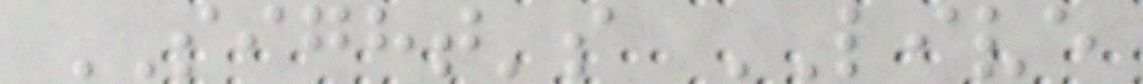SIGHT's LIVE
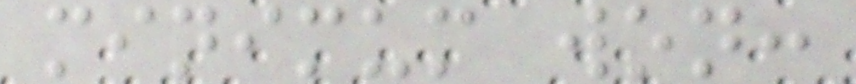minimum won:
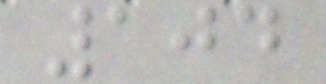104
